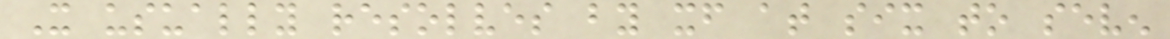It usually resolves by itself at six to seven
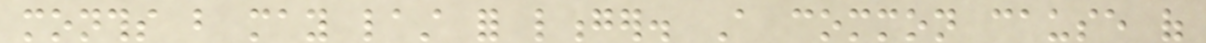months but may last for longer. A common cause of
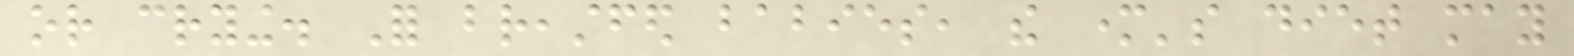or crying. For breastfed babies, the mother's diet may
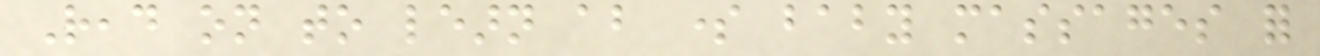Read on to learn about some baby massages for
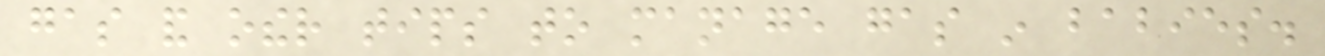gas and other tips to manage gas in babies.
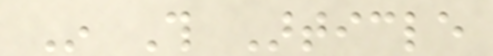In This Article
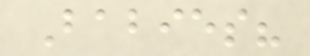Babies?
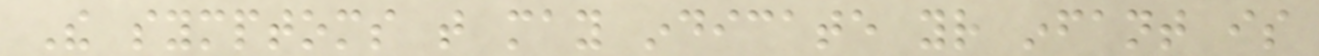The symptoms that may indicate your infant is
